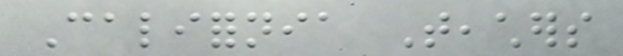California Teachers
